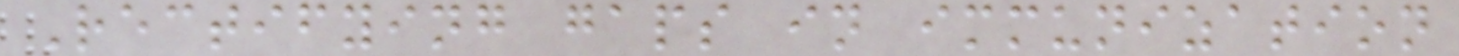Rectifying gaps in immunization
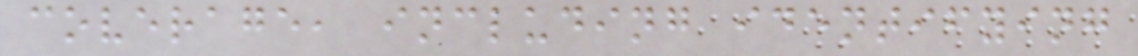coverage, including identifying
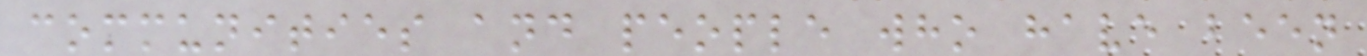communities and people who have been
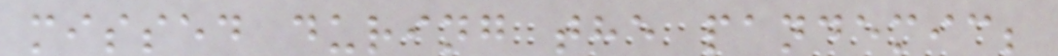missed during the pandemic;
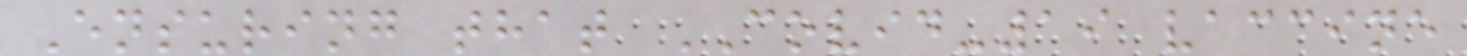Ensuring that COVID-19 vaccine
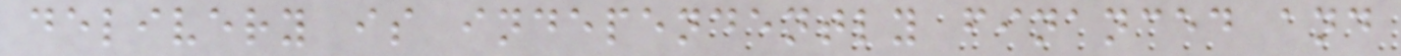delivery is independently financed and
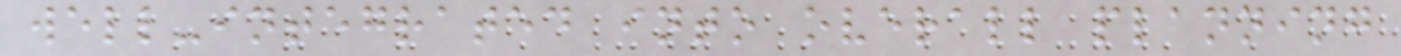well-integrated into overall planning
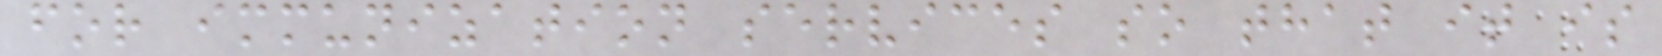for immunization services so that it is
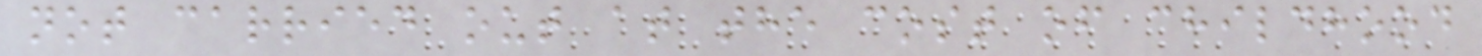not carried out at the cost of childhood
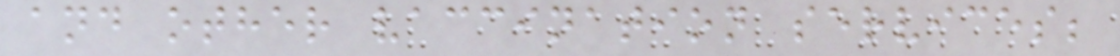and other vaccination services;
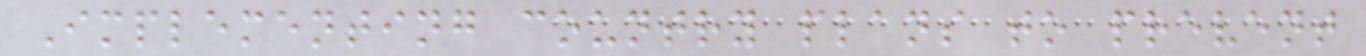Implementing country plans to prevent
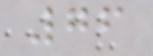76
